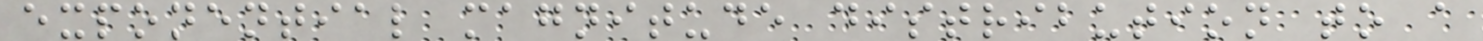exponential magnitude distribution to a
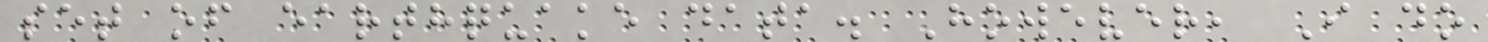set of earthquake data. However, I do
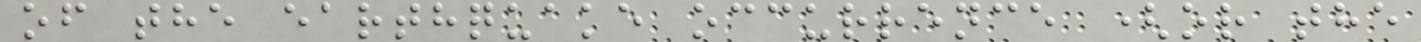of the earthquake occurrence (or the
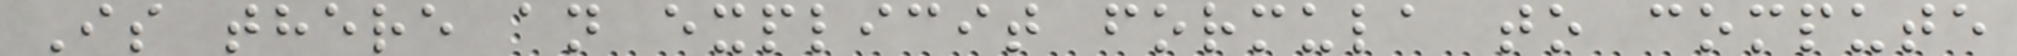Is there an explicit formula to compute
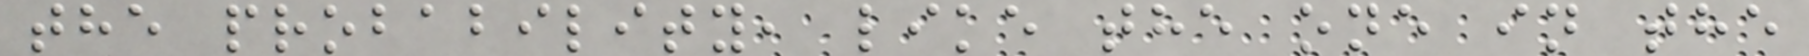the probability, like the one in the
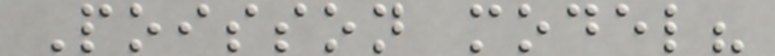Poisson model?
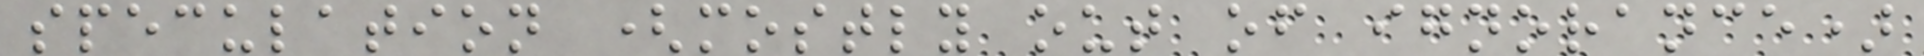speculation (mostly out of ignorance)
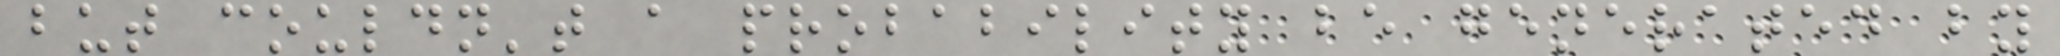but couldn't a probability be generated by
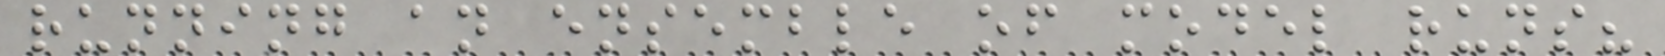running an ensemble of model runs?
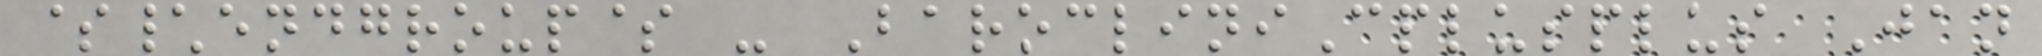$\endgroup$ - BarocliniCplusplus Jan
